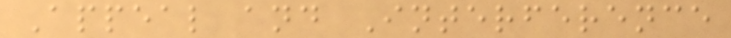Appeal and Interference
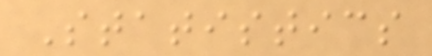Statistics
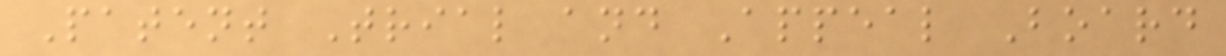Patent Trial and Appeal Board
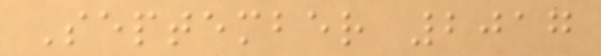September 2017
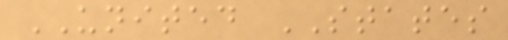UNITED STATES
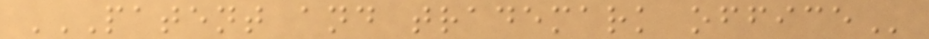PATENT AND TRADEMARK OFFICE
